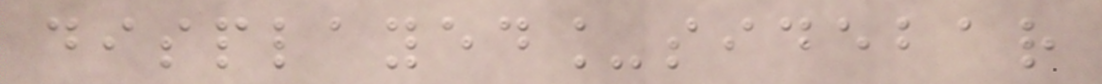displayed_sidebar
